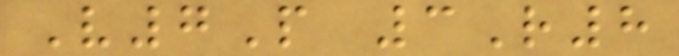V7P 3R8
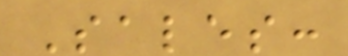Sales:
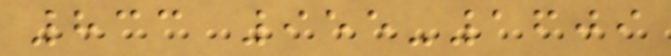833 955-1609
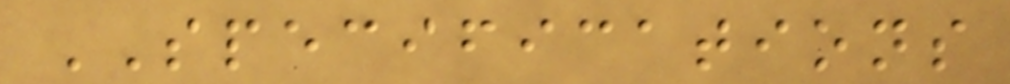SPECIFICATIONS
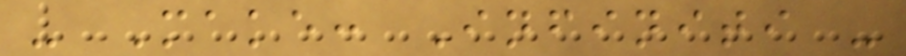- Make: Infiniti -
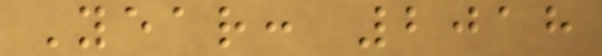Year: 2018
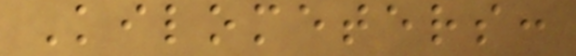Kilometers:
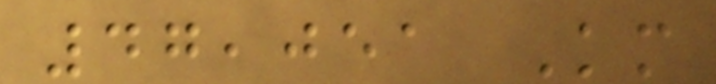47,051 Km
